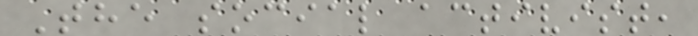The social activist,
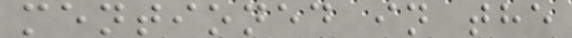mentioned in the
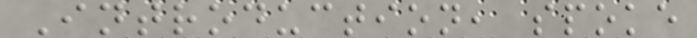Introduction, spoke
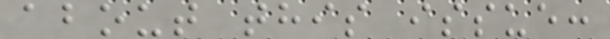about this issue:
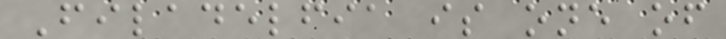Filadelfia is one of
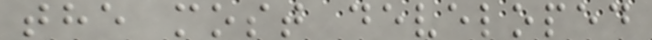the most developed
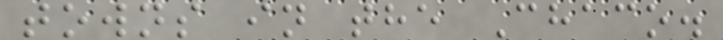towns in the Chaco.
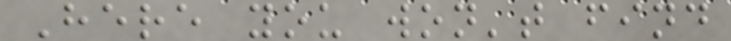Here you won't find
